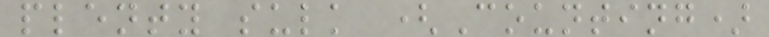plenty sulk (Counting)
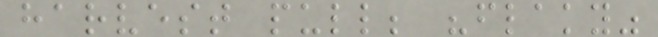harvest pull; "flaky"
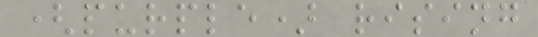(purple) rising
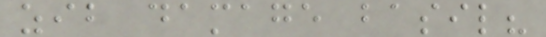zib damage basil?
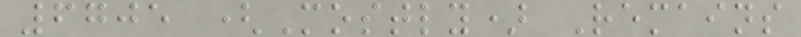6705 (Mostly) Remains
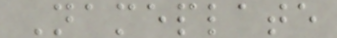Nameplate
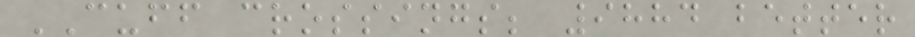CUFF crossings; 9884 better
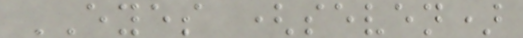EYES (seven)
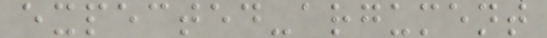expected-argument
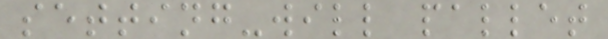setting-will pallet
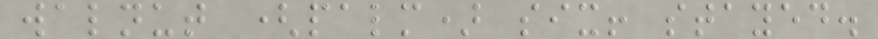walnut (palm) six! stayed.
